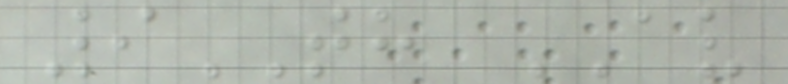9TH AV
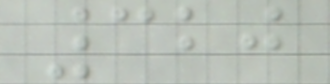320
